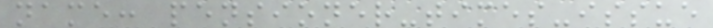name: pensioner-times-issue
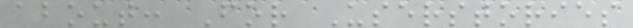about: For Userstories
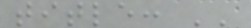title: ''
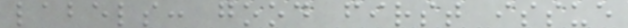labels: good first issue
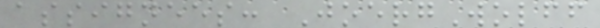assignees: JoergWolff
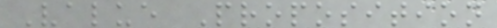Value Proposition
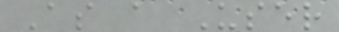As a User
